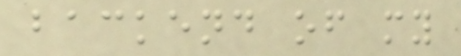backend of my
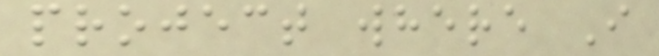project where I
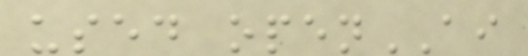used openAI
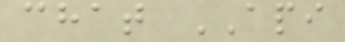chat API
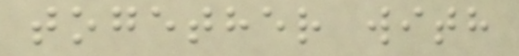together with
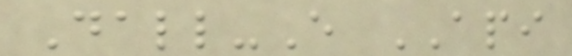Dall-E API
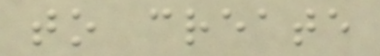to create
